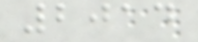2014
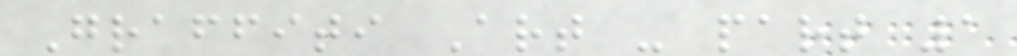Graffiti Art - part 1
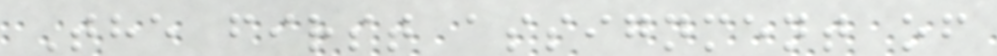The first assignment of
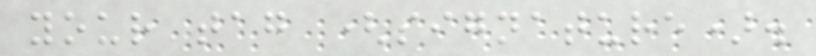your tag (signature).
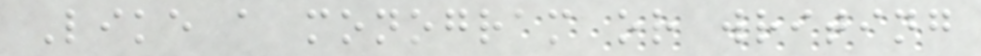Like a monogram or writing
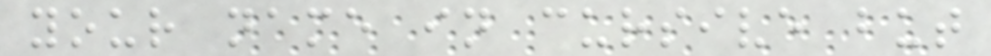your name in cursive but
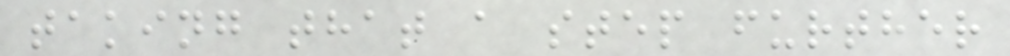taking that a step further
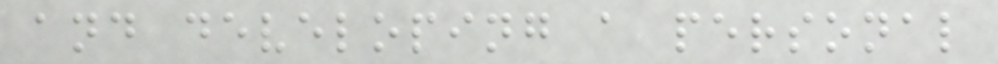and developing a personal
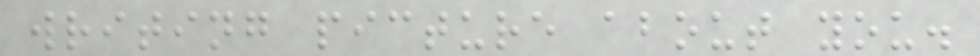writing picture about you.
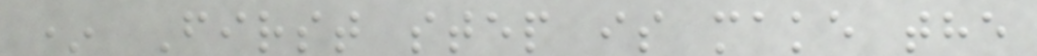* First step is make the
